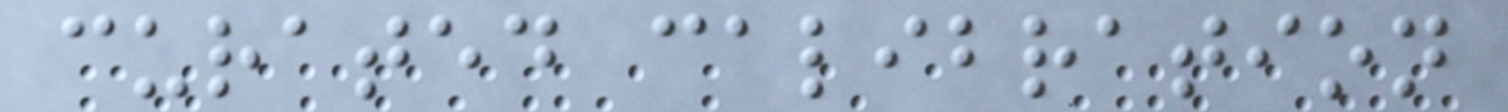curated calibration
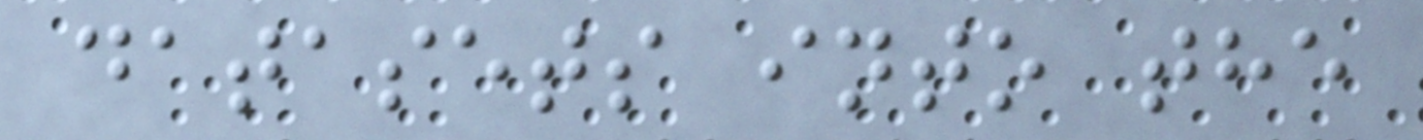datasets into the
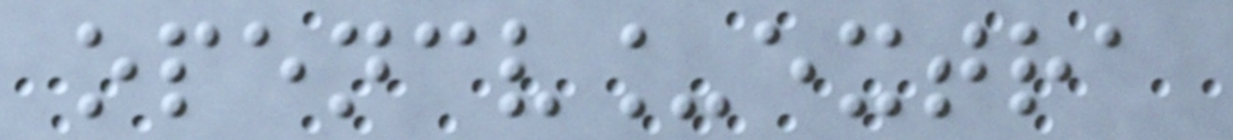opencv_extra
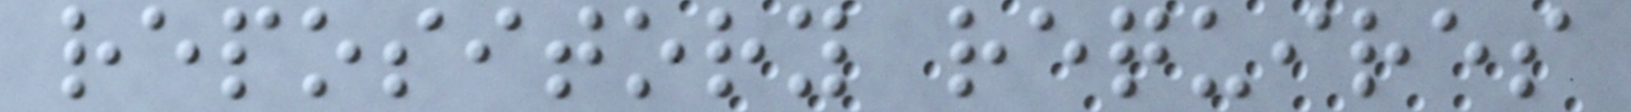repository requires
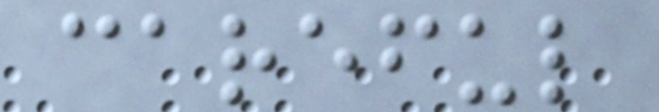careful
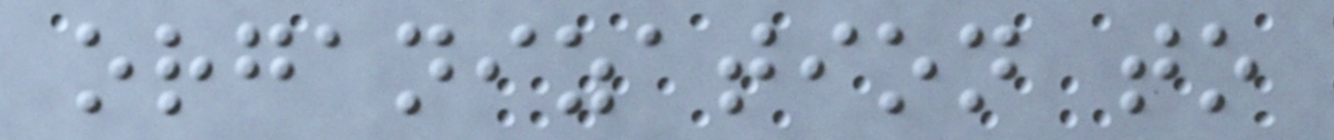organization to
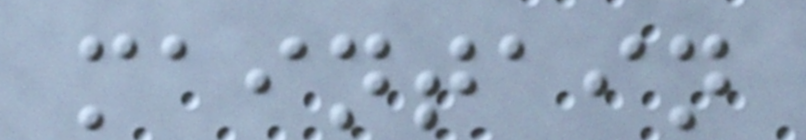maintain
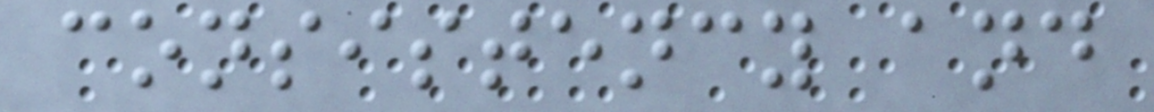consistency and
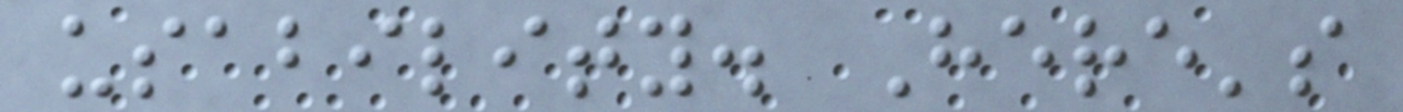usability. Here's
